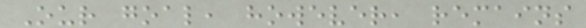Our goal, however, remains
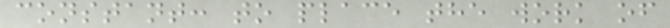constant: to place the work of
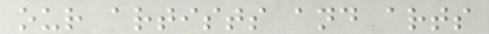our artists and arts
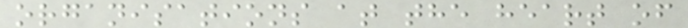organisations at the heart of
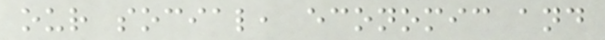our social, economic and
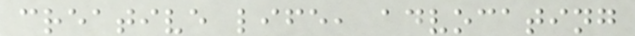creative life, advocating
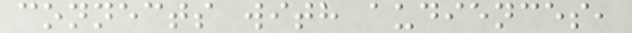connects with audiences,
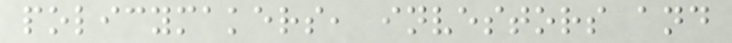policymakers, investors and
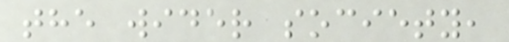the wider society,
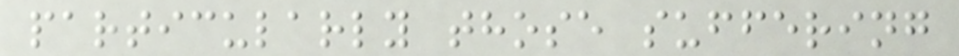particularly those suffering
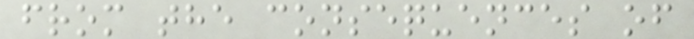from the consequences of
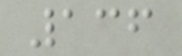136
